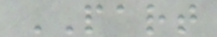PART
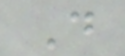D
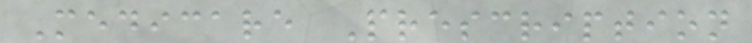Medicare Prescription
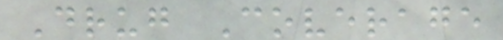Drug Coverage
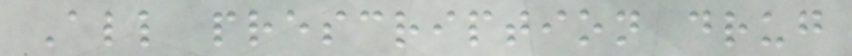All prescription drug
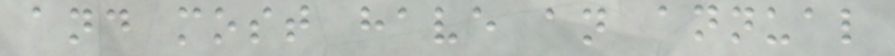and most have an annual
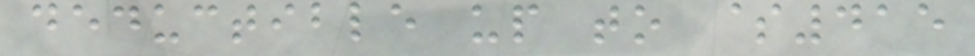deductible up to $415
